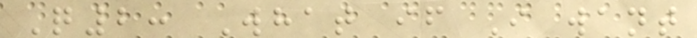Q2: What if I want
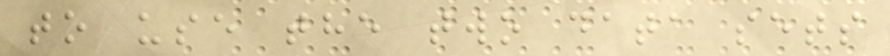to use the two data sets
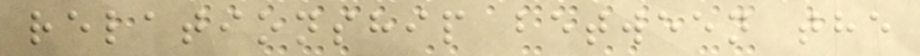relationship between the
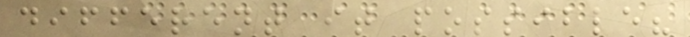different it possible?
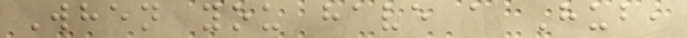When you have a Hub,
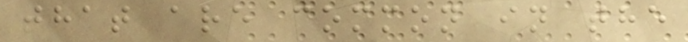that are common in the
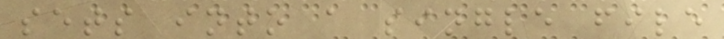sets into a single file
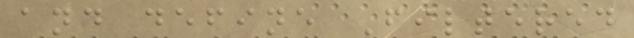and define Filtered
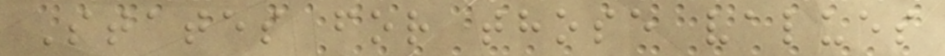States for those values
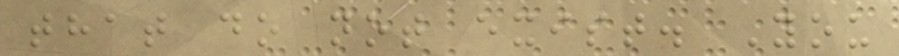that do not exist. You
